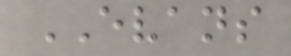EVANS
